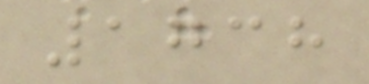1738
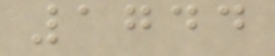1744
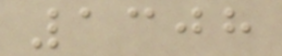1308
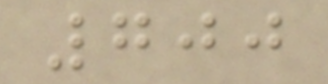700
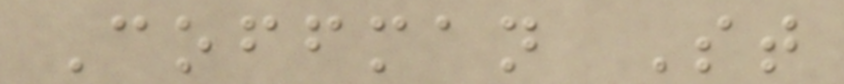Coffman St
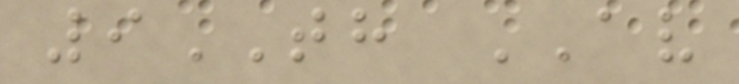9TH AV
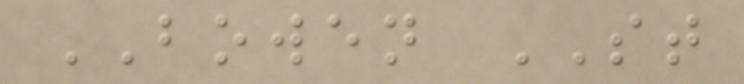BOWEN ST
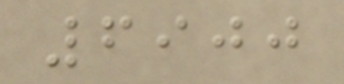6900
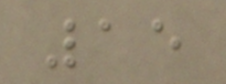15
